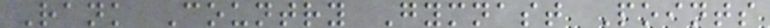Rank Country Gymnast Points
